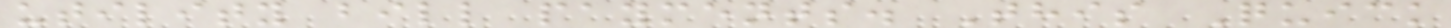utility bill payments. This Quick
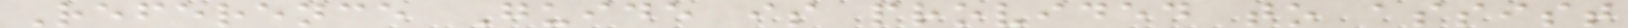Reference Guide is provided to assist
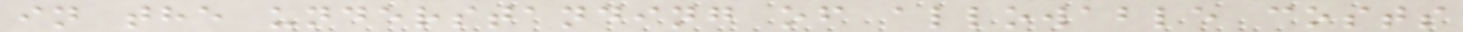in the understanding of allowable costs
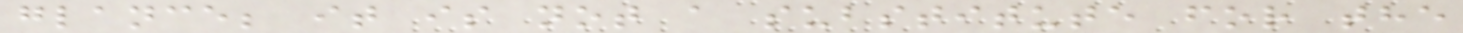glance; it is not a substitute for the
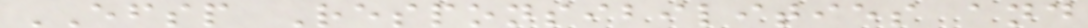EFSP Responsibilities and
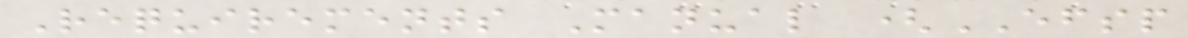Requirements Manual (EFSP
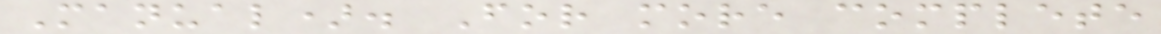Manual). For more complete
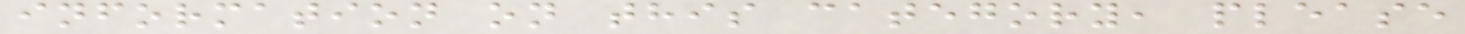information on this category, please
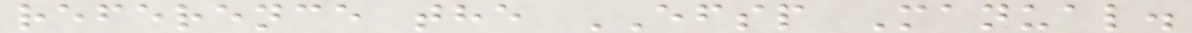reference the EFSP Manual.
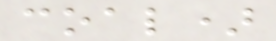coal)
